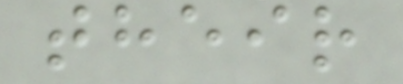their
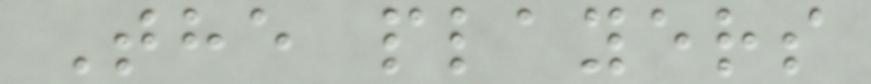The players
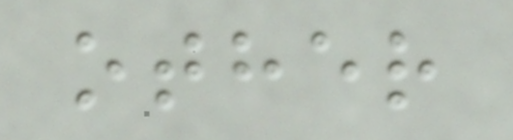other
